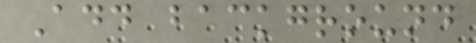Add background
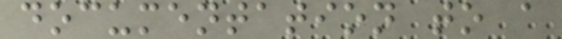documentation to a
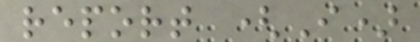report (I)
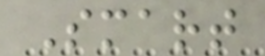Smart
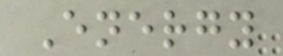Energy
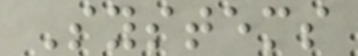Systems
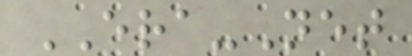ERA-Net
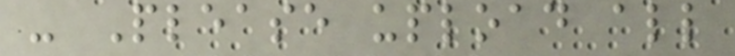- Please upload all
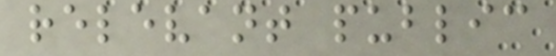relevant public
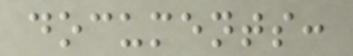documents:
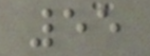55
